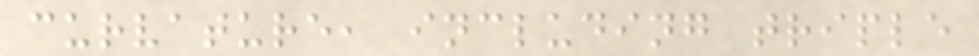curvature, including triple
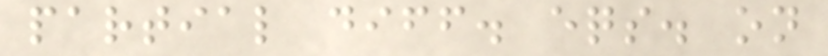partial diff. eqs. on
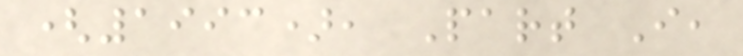(1993), Part I,
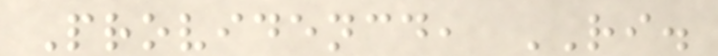Providencd, RI.
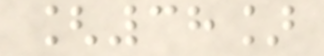[38]
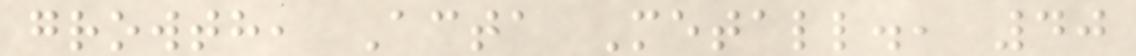growth, Acta Metall., 40
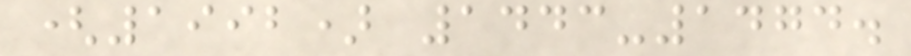(1992) 1443-1474.
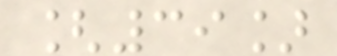[39]
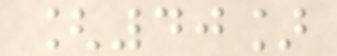[40]
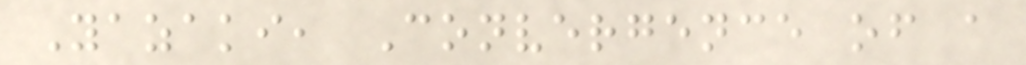Yazaki, Convergence of a
